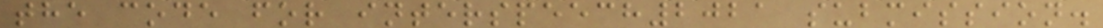the code for interspeech2021 submission.
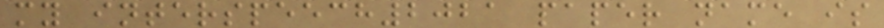my interspeech2021 paper name is
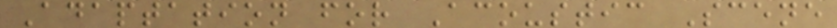Adaptation for Acoustic Scene
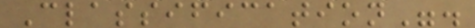Classification".
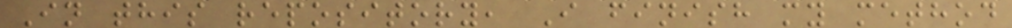In this repository, I finish my method
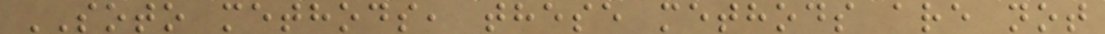SOTO methods, these methods are not
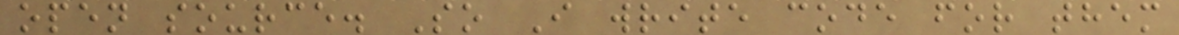open source. So I write code for them
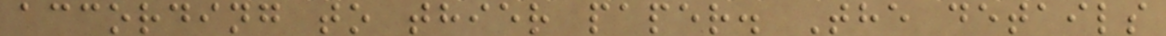according to thier paper. The details
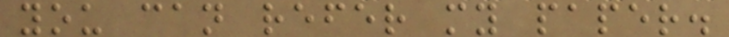you can refer my paper.
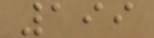199
